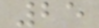25
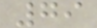79
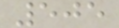505
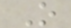O
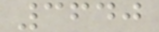3640
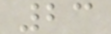23
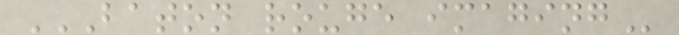BATON ROUGE IMAGING
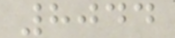8044
